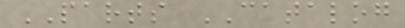PARTS CATALOG
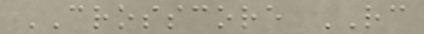CROSSCORE RC
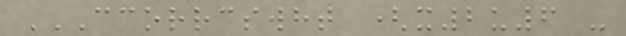CCORRCSWHT (X2U6 -
